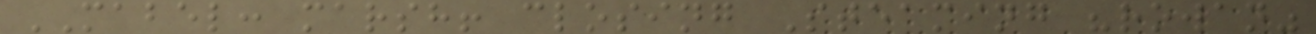MABEL: marsh! closing Steaming "rowan"
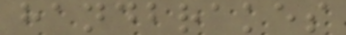handbrakes
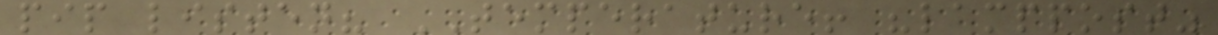pip listen? TEMPERATURE! "lamppost"
